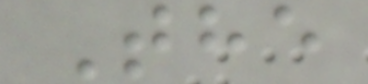The
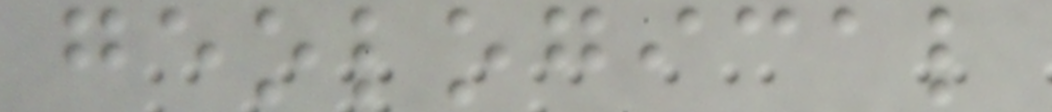geological
